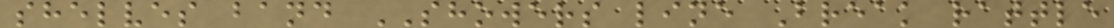shelves band SHOWERS line Break rattle
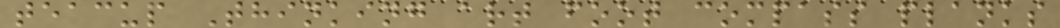teacup Thinking art foot compass planks
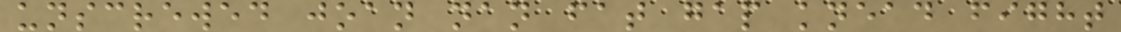unscrewed joan nan fat gap knead fight
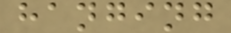hanging
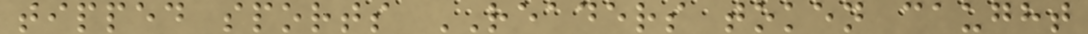tipped sports READERS token caught
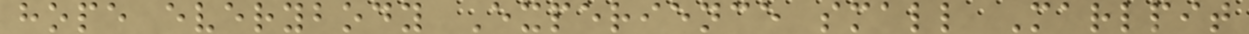hope everybody Experience small Marlpit
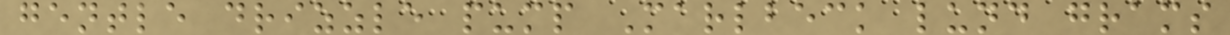gentle drizzle pump Marlbeck lund grams
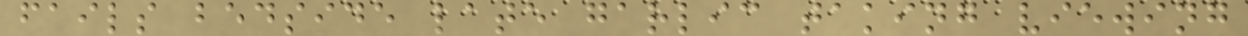fails bedside late garlic taking viewing
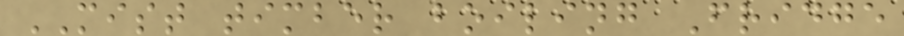MIST timber boiling Fridge
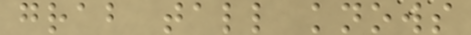grab tall knows
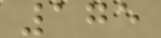175
